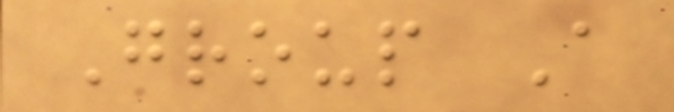Group A
